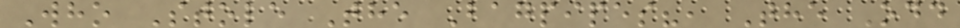Who Stole The Bagpipes?, The Odd
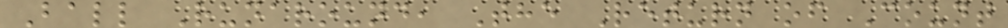Ball Runaround, The Return of Count
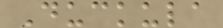Duckula
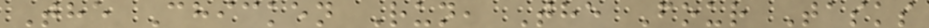The Chicken Run, The Four Tasks
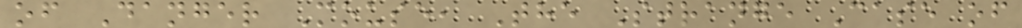of Danger Mouse, The Strange Case of
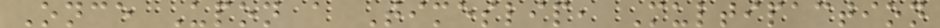Once Upon a Timeslip, Multipaction
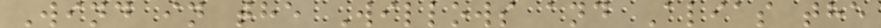Wind in the Willows and Alias the
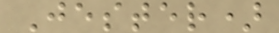Jester)
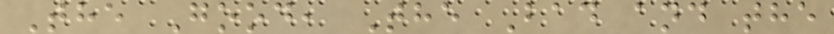The Good, The Bad and the
